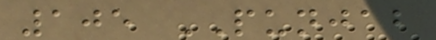105 PUNJAB
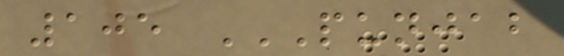105 PUNJAB
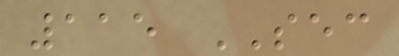115 SEC
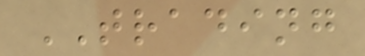TRADING
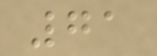71
